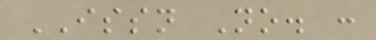ISSN No. :
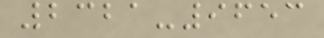2321-9653
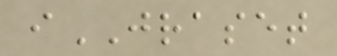iJRASET
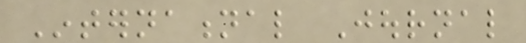International Journal
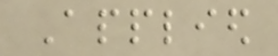Applied
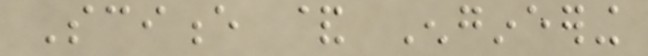Science & Engineering
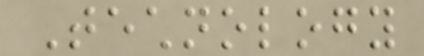Technology
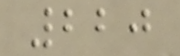220
